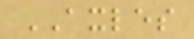AXLES
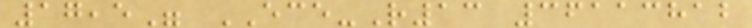17,5" ECE-R13 36113812
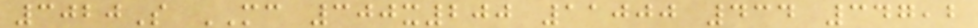3020S MC 300x200 11000 434 347,2
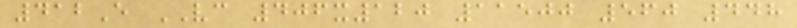412E VC 406x120 11500 560 448
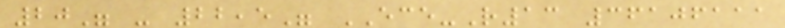20" - 22,5" ECE-R13 36106111
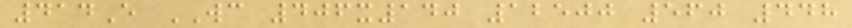414E WC 406x140 12500 560 448
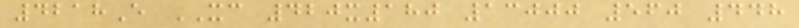4218E XC 420x180 13000 560 448
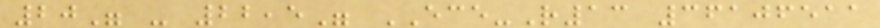20" - 22,5" ECE-R13 36106511
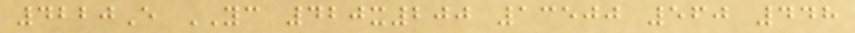4220E YC 420x200 13500 560 448
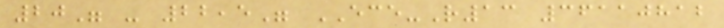20" - 22,5" ECE-R13 36110812
